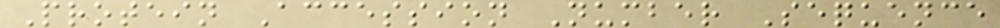Protein Accession Number Sequence
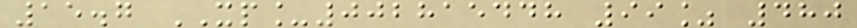15.7 XP_002815448 99% 480
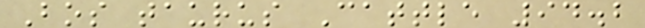Bos taurus Cattle 94.2
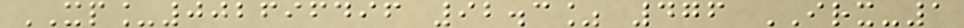XP_002696496 92.3% 476 IRX-1
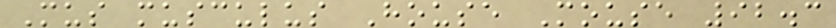Mus musculus House Mouse 92.3
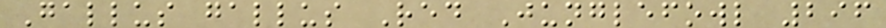Gallus gallus Red Junglefowl 296
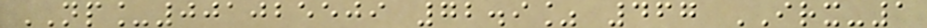NP_001025509 72.9% 467 IRX-1
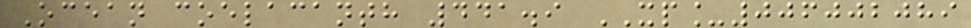Ocean coelacanth 441.9 XP_006002089
